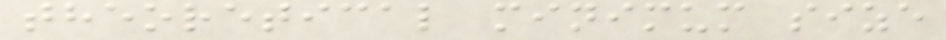theoretical minimum size
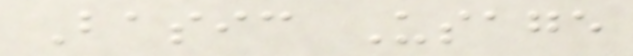Basic Usage
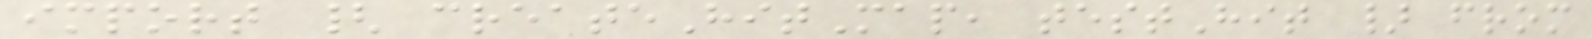import { createHitMap, testHit } from
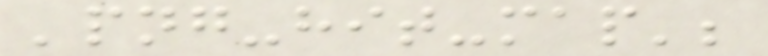'png-hit-map';
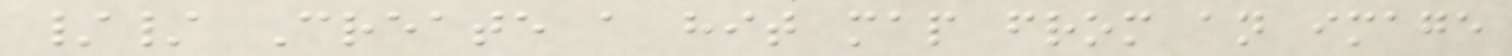// Create a hit map from an image
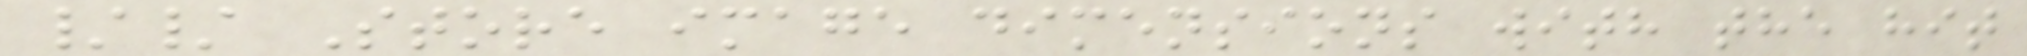// Store image dimensions with the hit
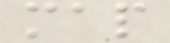map
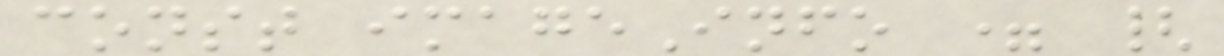const imageInfo = {
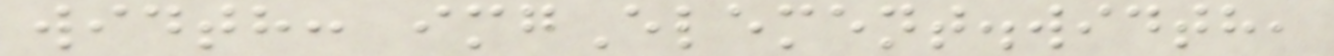width: imgElement.width,
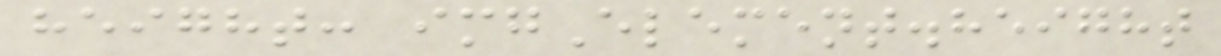height: imgElement.height
